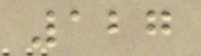127
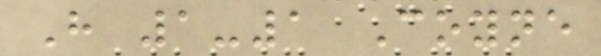H 1-1 Coyne
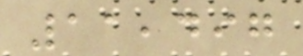11,497
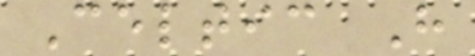Celtic H
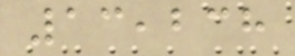13,238
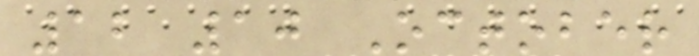12 10 October
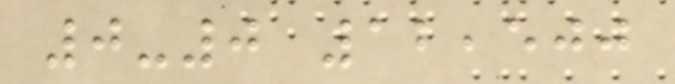0-0 12,500
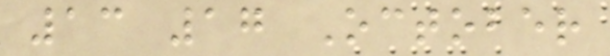13 17 October
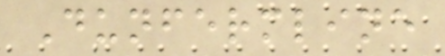Dunfermline
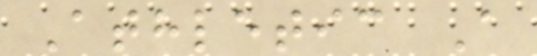Athletic A
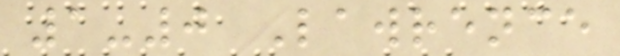1-0 Lawrence
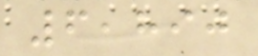6,890
